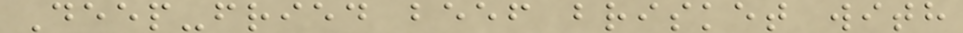Deep-fried beef brisket with
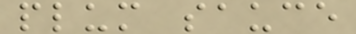plum sauce
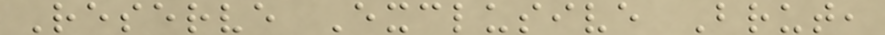Reserve Exclusive Brut,
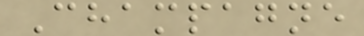Champagne
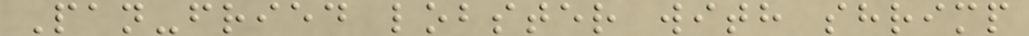Pan-fried lobster with shrimp
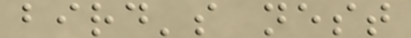bird's nest
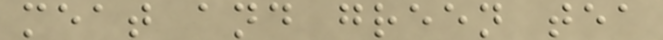meat and green tea
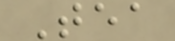Tea
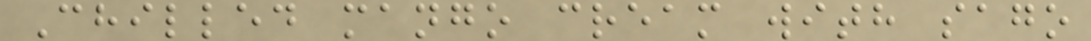Chilled mango cream with sago
